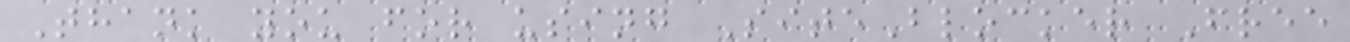Thank you for using SiteBlocker Free
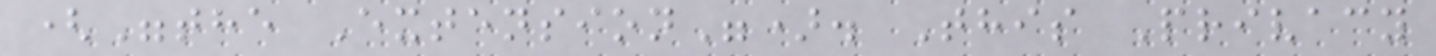("the Extension"). This Privacy
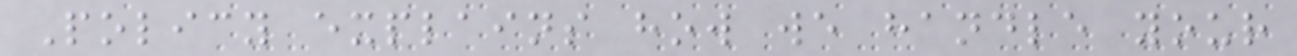Policy explains how we handle your
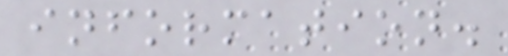information.
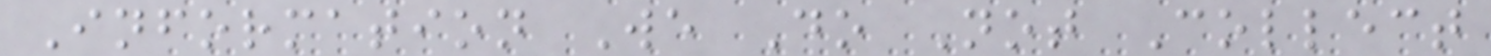Information We Do Not Collect
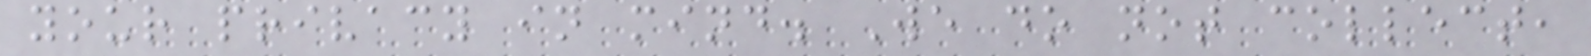your privacy in mind. We do not collect,
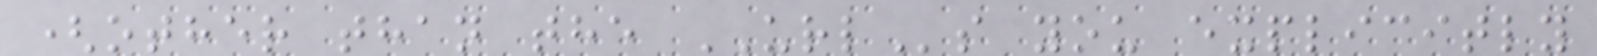(other than the URLs you explicitly
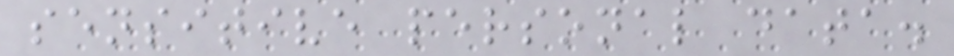sensitive personal data.
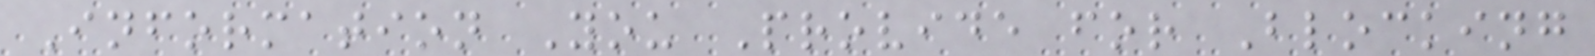Information You Provide for Blocking
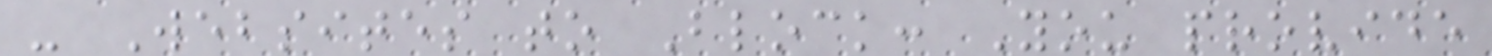- Websites to Block: You provide
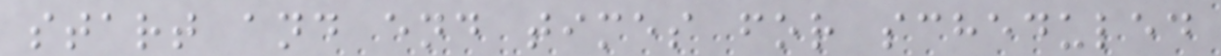start and end times for scheduled
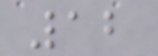12
